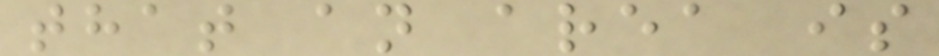that an area is
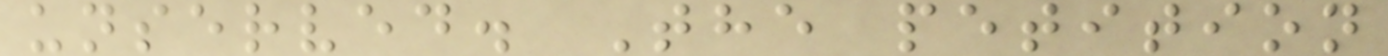unserved. The petition
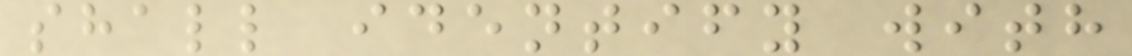shall identify with
